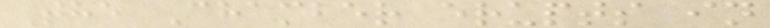The Chamber erupts in
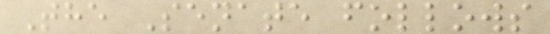The Senate follows
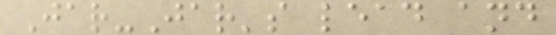Jar-Jar's lead and
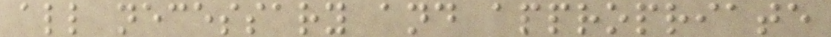all necessary and appropriate
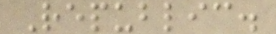Republic.
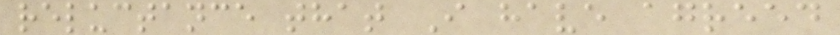reluctance that I have agreed
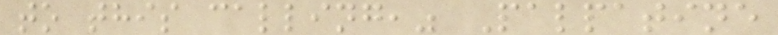to this calling," Palpatine
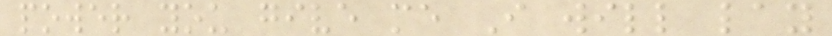power you give me I will lay
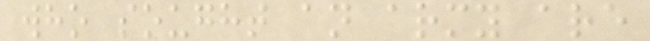who sought an army are
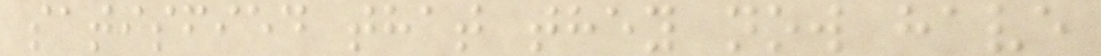satisfied that they now have
